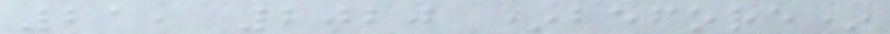21, 2020 *before*
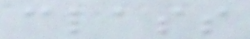class
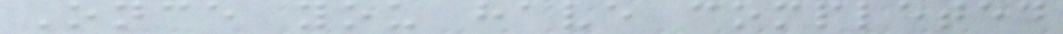Once you have completed
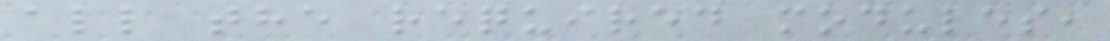all the required modules,
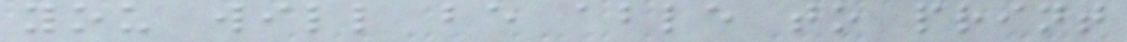you will be able to print
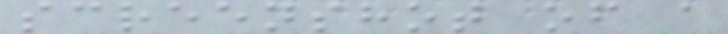screenshot of a
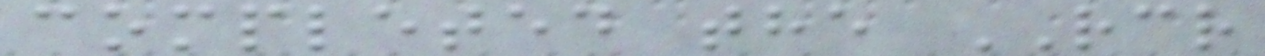completed the RCR
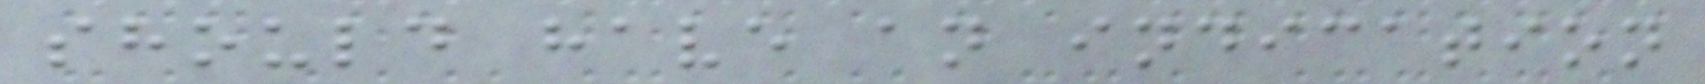should have an indication
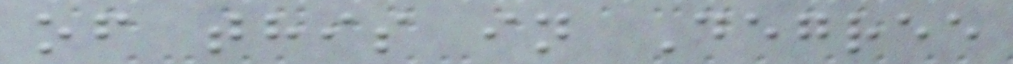of this in Degree
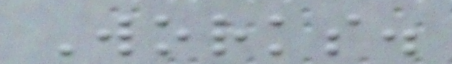Works.
